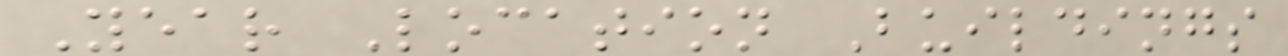Year Location Buildings
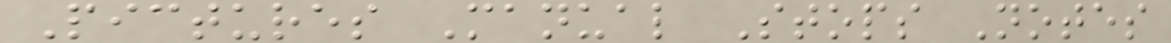Pictures Manual Stops Notes
